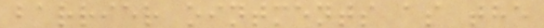barrier ointments as the
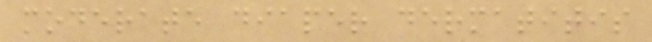moderate diaper dermatitis
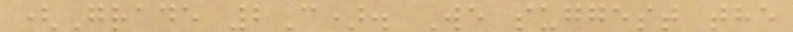(Grade 2C). We suggest the
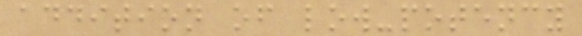addition of low-potency
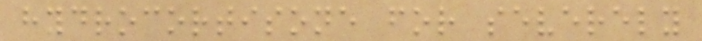hydrocortisone for severely
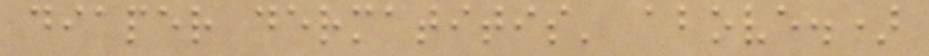diaper dermatitis' above.)
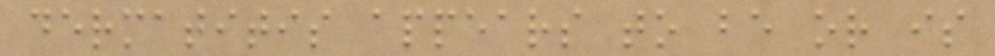dermatitis appears to be or is
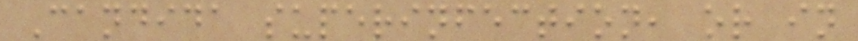Candida superinfection, or in
